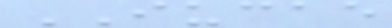IUCAE
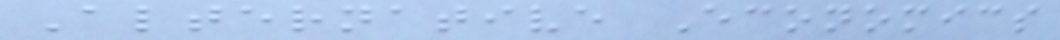Alternative Economics
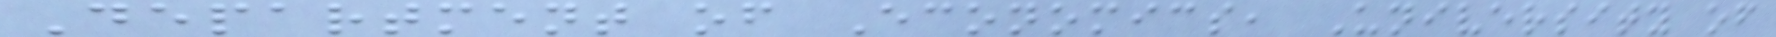Department of Economics, University of
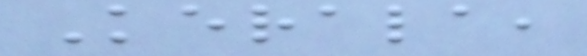Kerala,
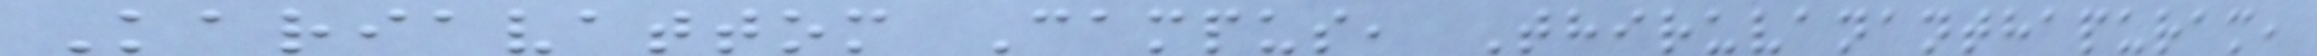Kariavattom Campus, Thiruvananthapuram,
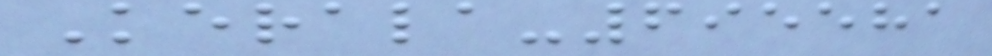Kerala-695581
